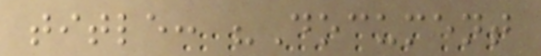title: "Document
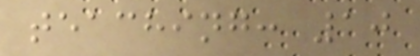teaching: 10
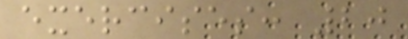exercises: 20
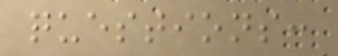questions:
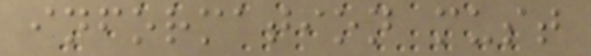information must
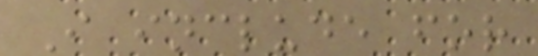I include for
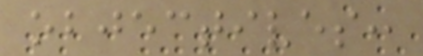objectives:
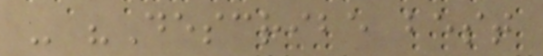- "Describe best
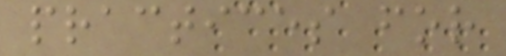practices for
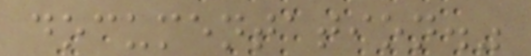documentation."
